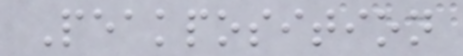Peakposition
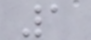1
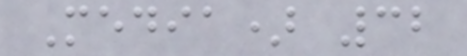Media) 32
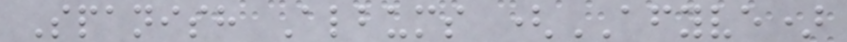Spanish Albums (AFYVE)
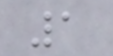1
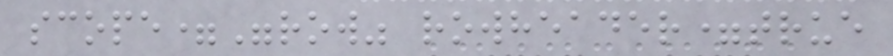scope="row" rowheader=true
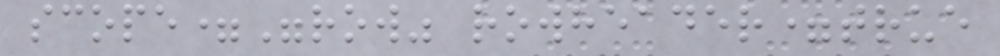scope="row" rowheader=true
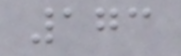173
